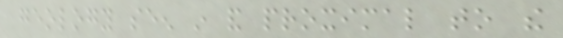geology seen in and proximal to the
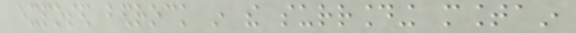exposed bedrock in the surrounding mountain
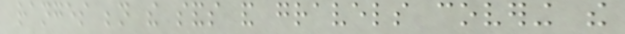ranges beneath the sands and gravels covering the
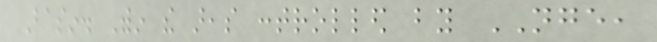Basin. Within the areas controlled by NGE,
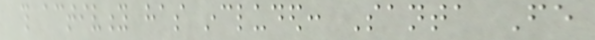this activity has included: Santa Fe
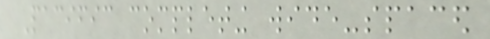Pacific completing wide-spaced
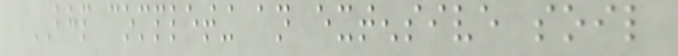BHP completing an extensive soil
